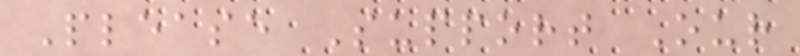Please Support Our
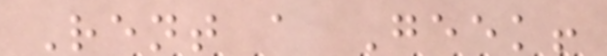Rent a Geek!
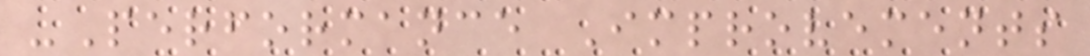-Performance Improvements
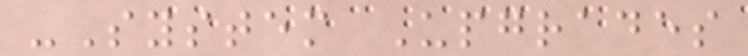-System Upgrades
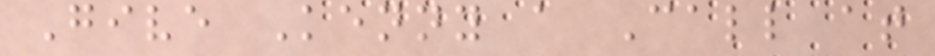Give Kenny a Call at
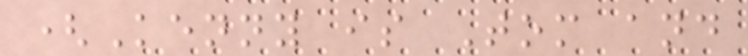(Kenny is Tom and
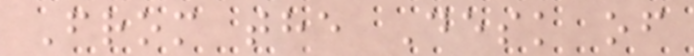From the Desk of
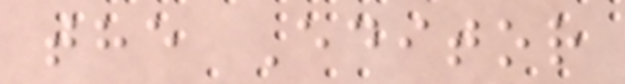the Editor
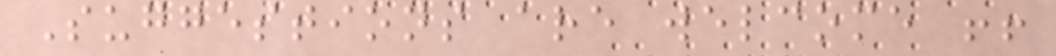Suggestions are welcome !!
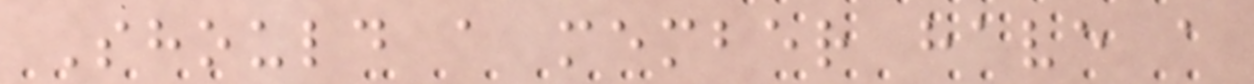Should a member have a
